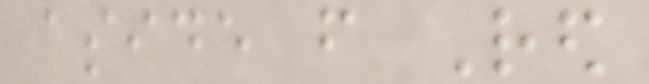aside from Red
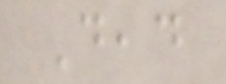Dead
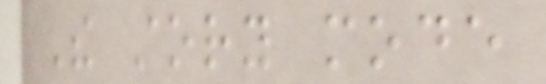The story mode
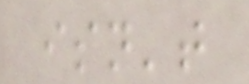isn't
